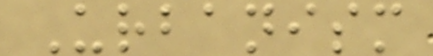Urbanism
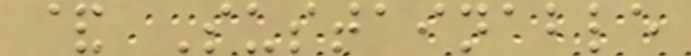& Sustainable
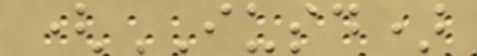(IUSD)
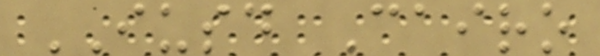IUSD Cairo
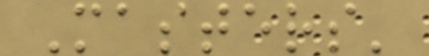Masters'
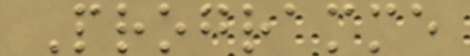Programme
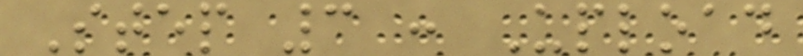Step 3 : Upload
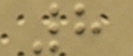8
